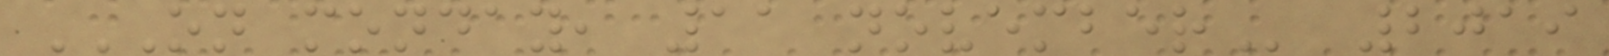ON MONDAY, 11 NOVEMBER 2019
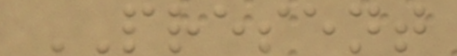PRESENT
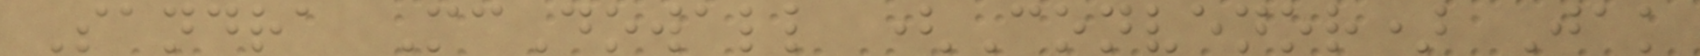Sandra McDowall (Convenor) Jak
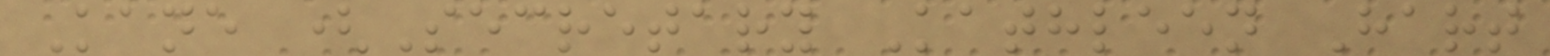Kane (Secretary Kathleen Hart
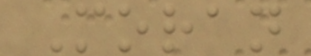Moran
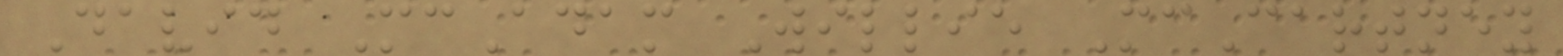David McAdam Willie McCartney
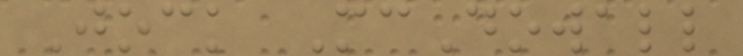Jock McDowall
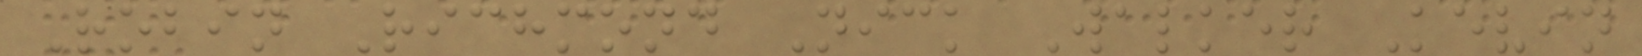Robin Richmond Nick Walker Kevin
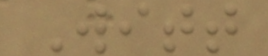Witt
